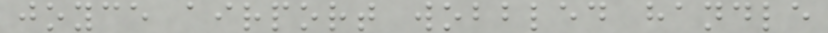joyce airport wobbled handle
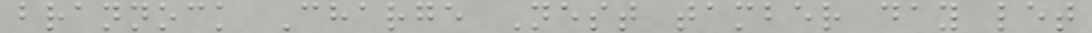brannock Charge Nest tamber day let
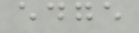edge
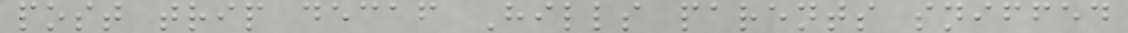post trip decaf Hills parents sniffed
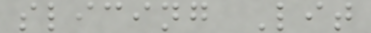slicing Lit
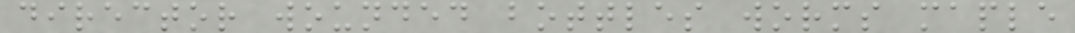director wounded bottles worms maple
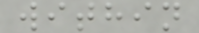within
